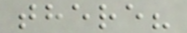there?
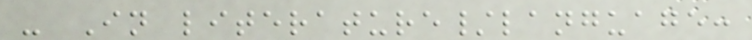- In literature/language:
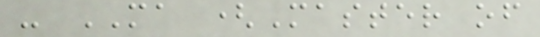- MA (Master of
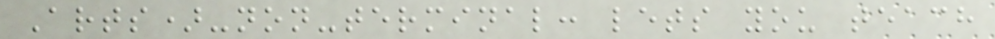Arts)-non-terminal: lets you teach
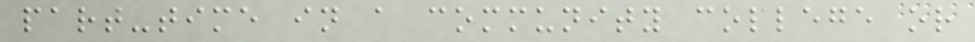part-time in a community college or
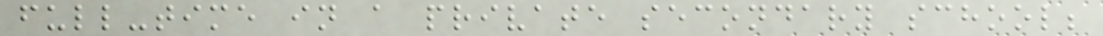full-time in a private secondary school;
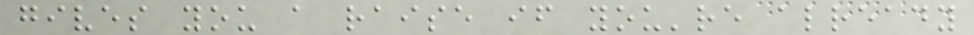gives you a raise if you're already
